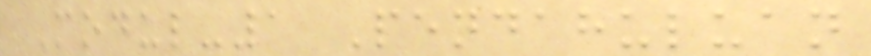Modul-1 Pendahuluan
